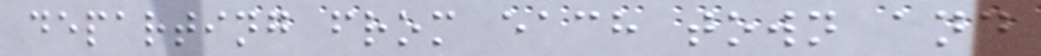departing from each town and
